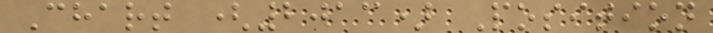Chart (2013) Position
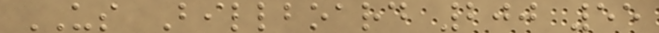US Billboard 200 55
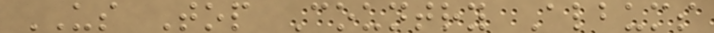US Top Country Albums
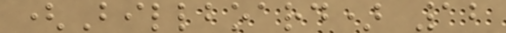(Billboard) 12
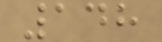148
